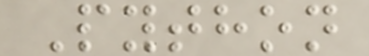Python
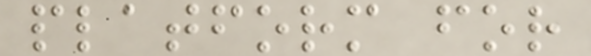platform for
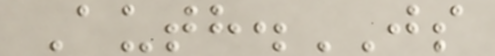Auth.JS
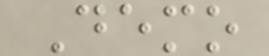Demo
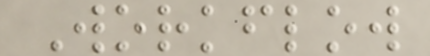Workflow
